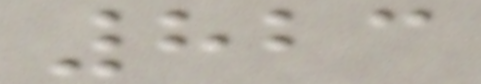823
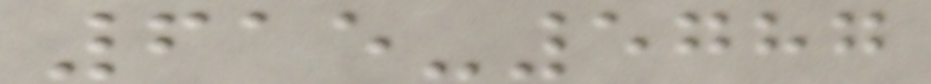615-5787
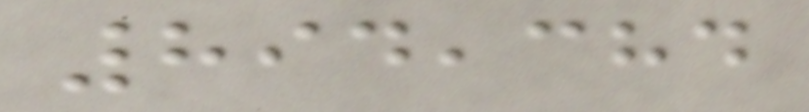894,384
